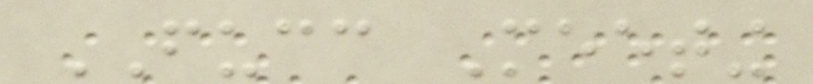FUCC Meeting
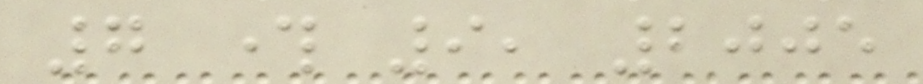7 through 9, 2005
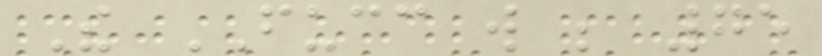The FUCC will be 75
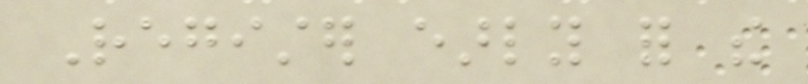Register early for the
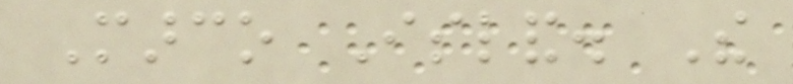Marco Island. The
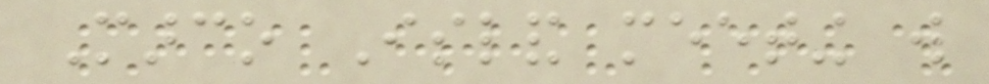Marco Island meeting will
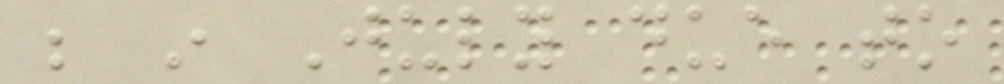be in July due to
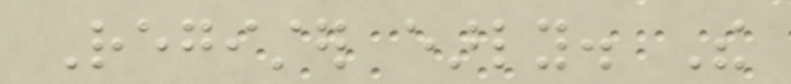Register early. The
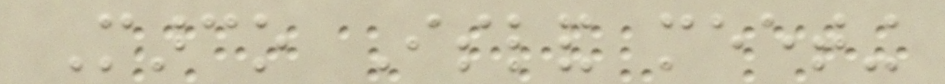Marco Island meeting
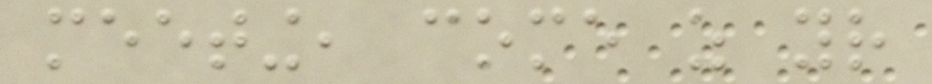meeting, come as your
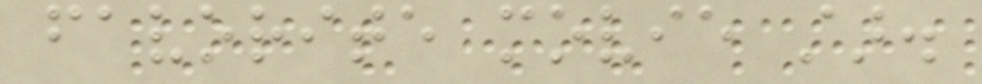favorite movie star.
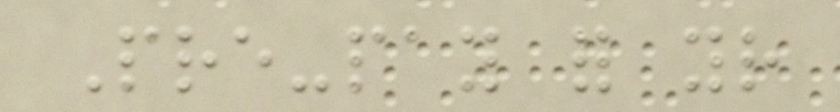Pre-pay for your
